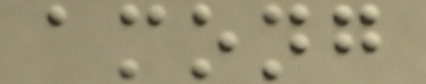among
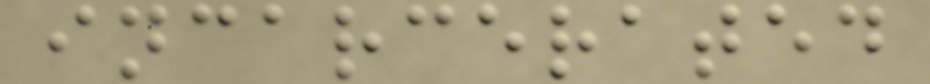incarcerated
